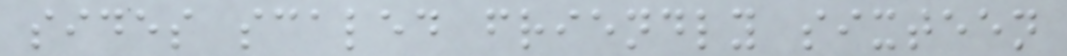sides scaled friendly sixteen
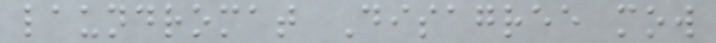laundromat Disagree mow
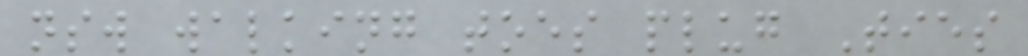nsw walking toes plug Ties
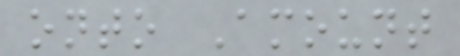onto Amount
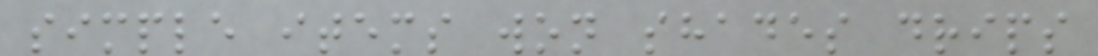simple items won shades drips
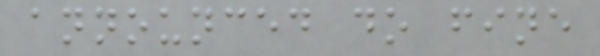announced do fine
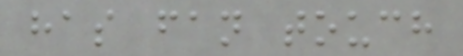has fan touch
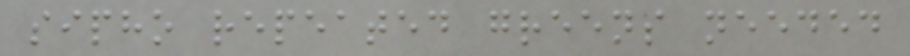sipho repeated greens needed
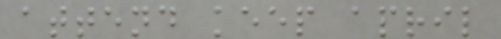attend keep april
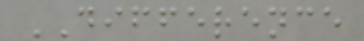DIFFERENCE
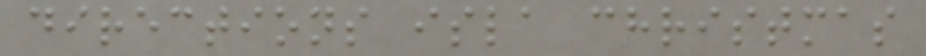directions isla christmas
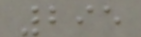295
